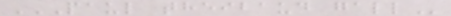PAUL THEIBAUD GALL
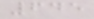645
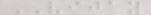VIJAY
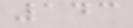143
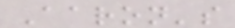Aaron's
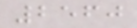2560
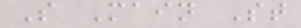S Main St
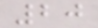20
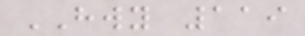HWY 119
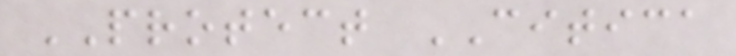PROTECT CITICA
